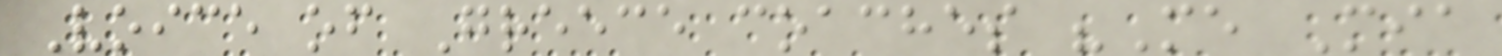Voice of Greece coaches "Me Mia
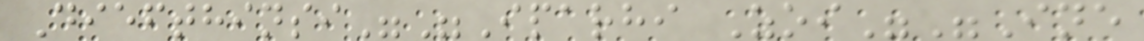Diefthinsi""Iparhi Zoi""Ine
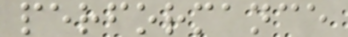performance
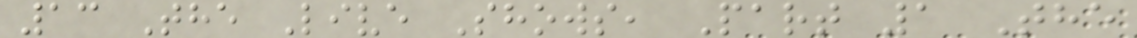13 The Live Shows, Part 1 The
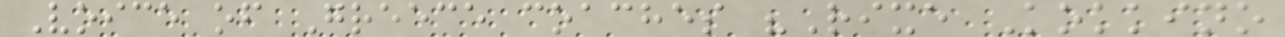Voice of Greece coaches "Rixe Kokkino
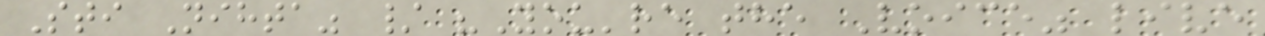Sti Nihta" / "You're the Voice" live
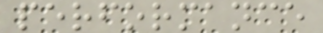performance
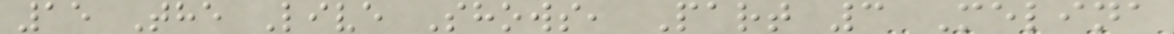15 The Live Shows, Part 3 Melina
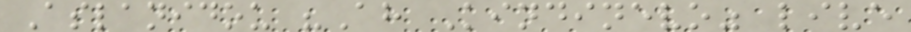Aslanidou "Ah Kindinevo" live
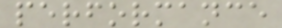performance
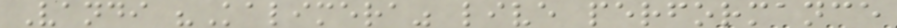Vandi "Kalimera" live performance
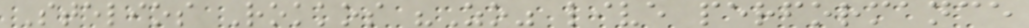Stelios Rokkos "Zo" live performance
